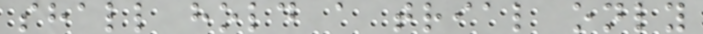shall hold a trial only
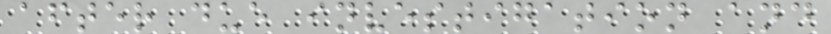after due investigation and
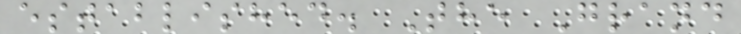established. The Grand
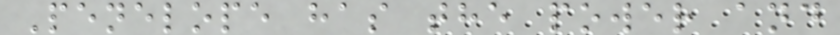Penelope has the power and
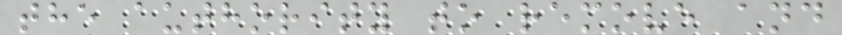the authority to remove and
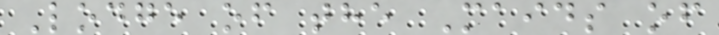Lodge of the Maids of
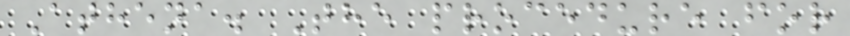Athena. The procedure for
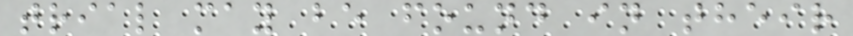trial may be found in their
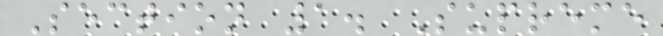Section 1. Supreme
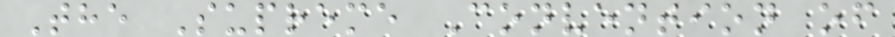The Supreme Convention of
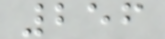256
